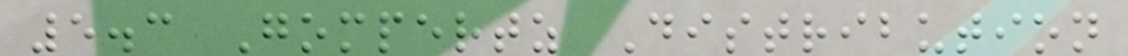5.3 Gompertz Distribution
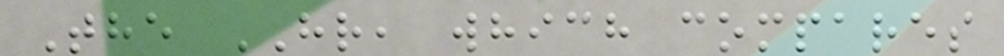The HR, which compares
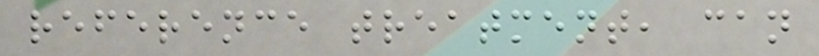reference treatment, can
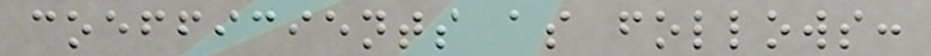coefficients as follows:
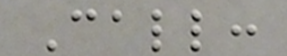Call:
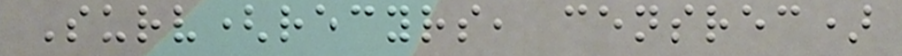Surv(recyrs, censrec)
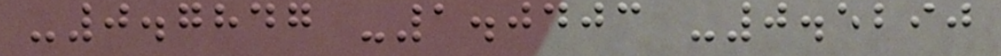-0.7847 -1.0403 -0.5290
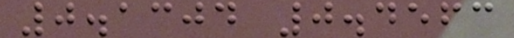0.1304 0.4563
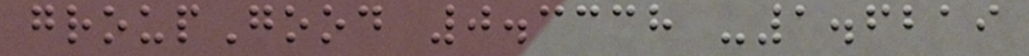groupGood 0.3338 -1.6219
